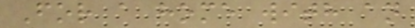For a home with an
